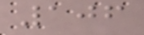106
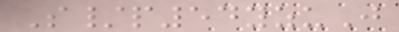S/p54yzuJ
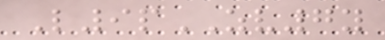L9pZV7y
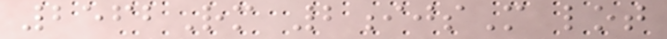2562Rm 2ijsM lot
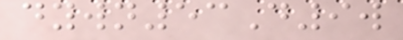dywn53D9w
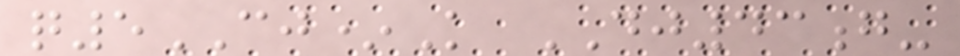q5CJ*K DJ43g-
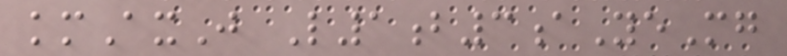kmAxJ L1b3aYeMg
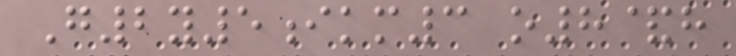G2y5ikm3 o8&h
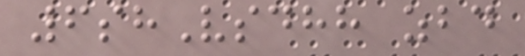6shVsdhh zbd
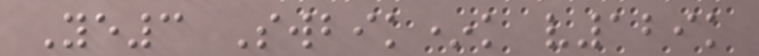Ye3 Swbik*k v129k
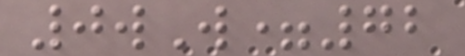0wW=72
